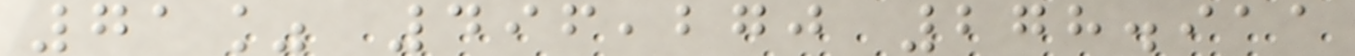71% 496,270 278.911
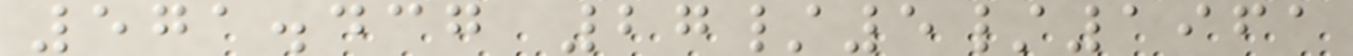571.437 27/5/1961
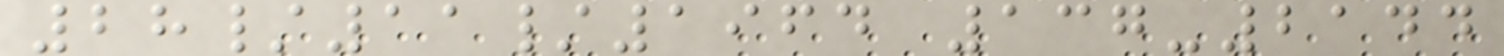28/11/1964 137-2144
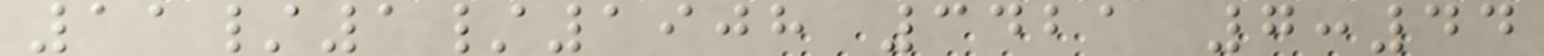11/1/1908 3421 7:44
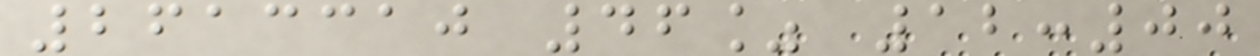2613310 46% 12:00
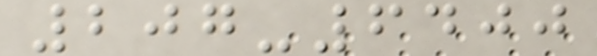207-6400
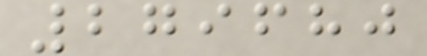279680
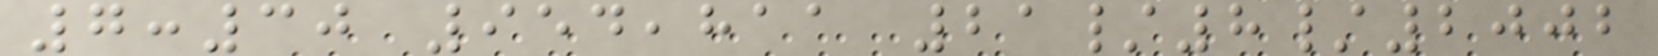7:30 954,811 21/8/2002
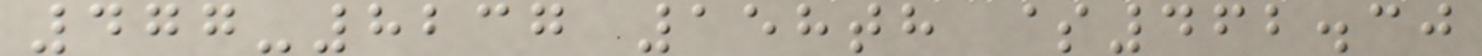477-8237 158th $462.30
